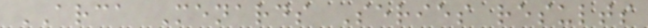ARCA Menards Series results
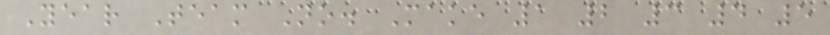Year Team No. Make 1 2 3 4 5
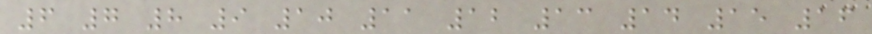6 7 8 9 10 11 12 13 14 15 16
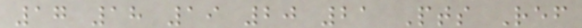17 18 19 20 21 Pts Ref
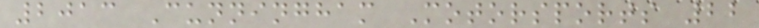2013 Cunningham Motorsports 22
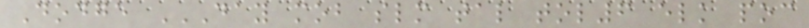Dodge DAY MOB SLM TAL TOL6 ELK POC
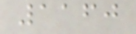1160
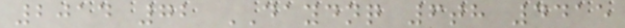2014 72 DAYDNQ 6th 4415
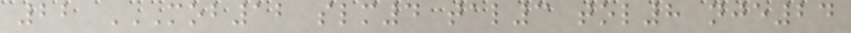22 MOB12 SLM4 TAL3 TOL8 NJE24
